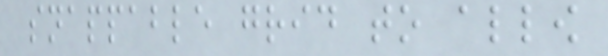snappable grid to allow
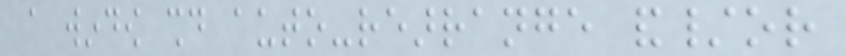a window should auto-rearrange and/or
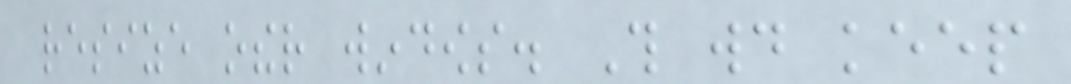resize other windows. This would keep
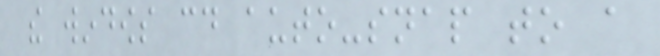the windows could auto-snap to a
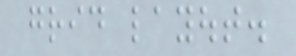grid layout.
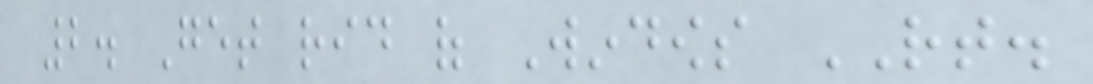2. Get rid of Windows RT.
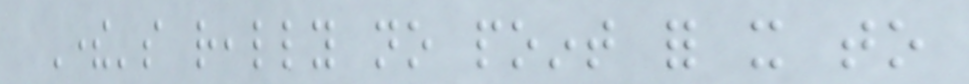There's really no point for it to
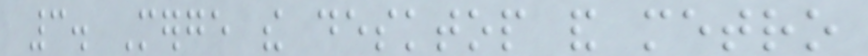3. Merge the desktop and metro
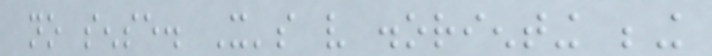no sense. It's very disorienting being
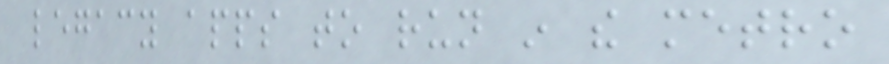legacy apps to run in the metro
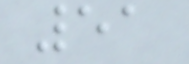51
